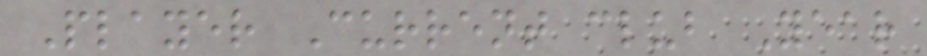Player Current club Year
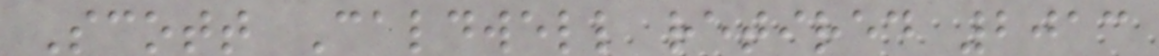Scott Caldwell retired 2013
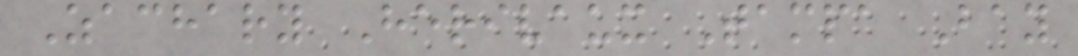Zachary Herivaux Tampa Bay
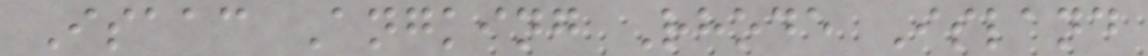Isaac Angking Rhode Island
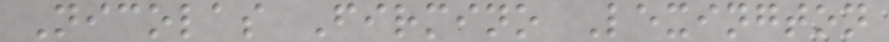Nicolas Firmino Lexington
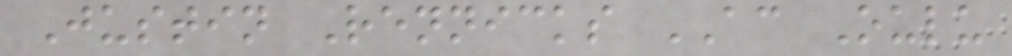Justin Rennicks AC Oulu
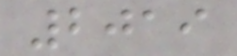2019
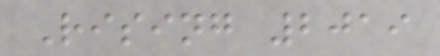Rising 2019
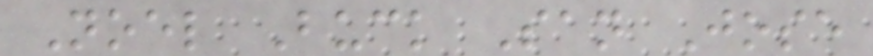Noel Buck San Jose
